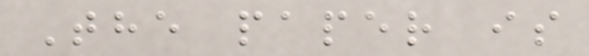The paper is
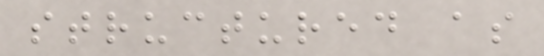structured as
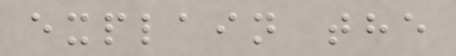explain the
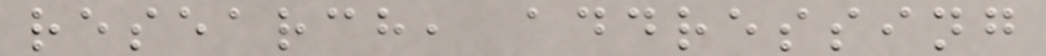research, addressing
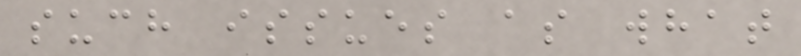such issues as what
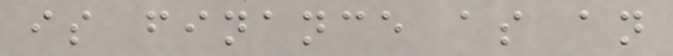is finance as an
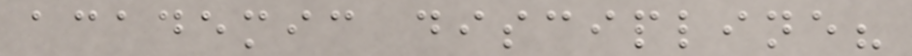academic discipline?
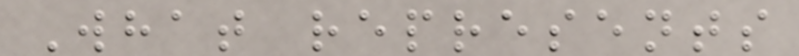What represents
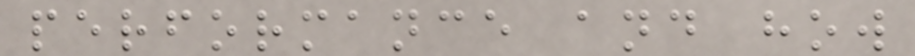performance and how
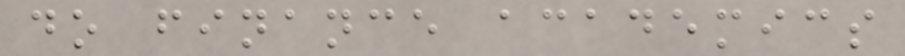do finance academics
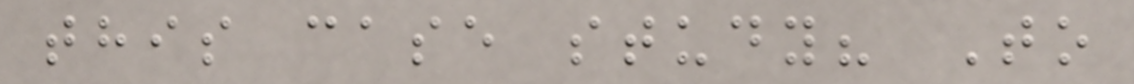this case study? To
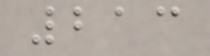213
